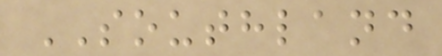SOUTHLAND
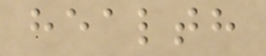health
